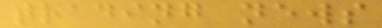trading news
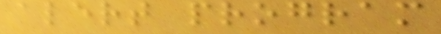alert program
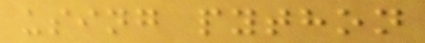using python
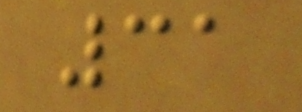31
